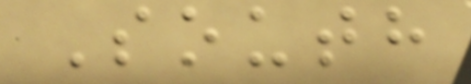South
